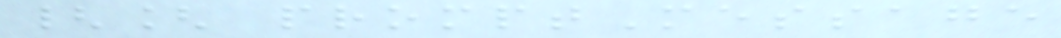{[ promptMessage
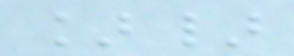]}
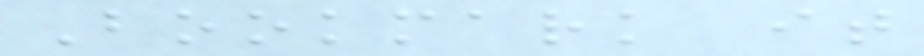Bookmark it
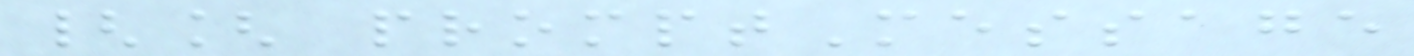{[ promptMessage
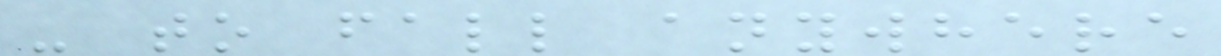- to fall anywhere
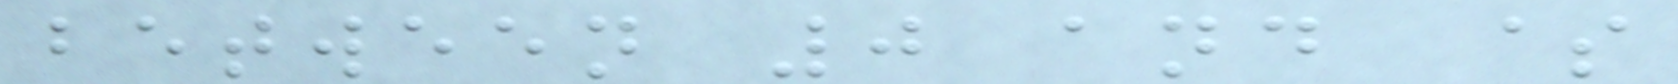between 0 and $
